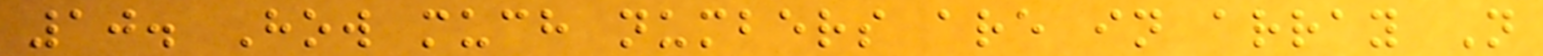10. How much numbers are in array N
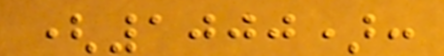(1000):
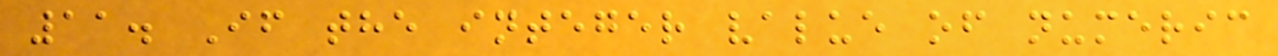11. If the integer value of numeric
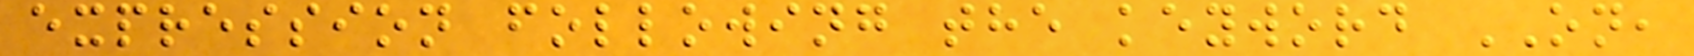expression following the keyword ON,
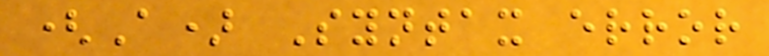(A) Syntax error
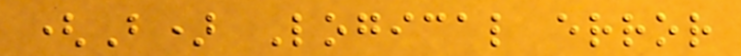(B) Logical error
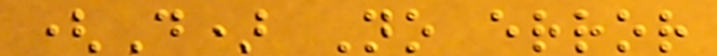(D) No error
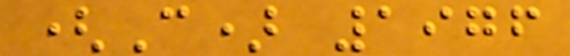(C) 1976
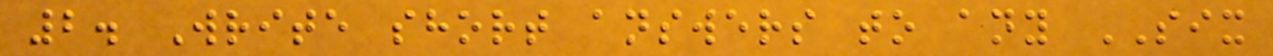2. Write short answers to any SIX
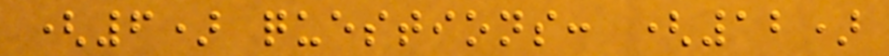(6) questions: (12)
